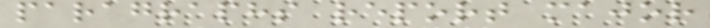paragraphs report major
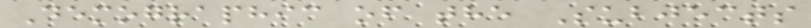Demographic of the Subjects
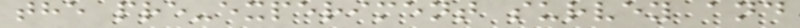the pre-experiment survey and
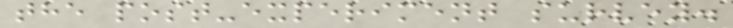the post-experiment survey.
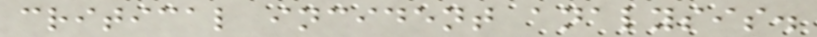critical incident analysis.
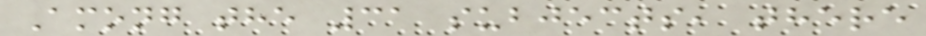Among the 31 subjects, there
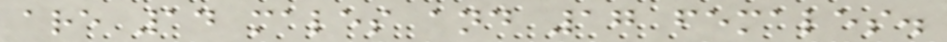are 14 males and 17 females.
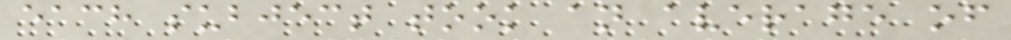each subject took an average of
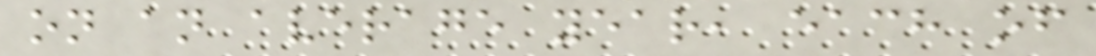on an average year, each of
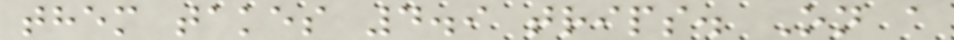them takes 4.9 trips. On a
